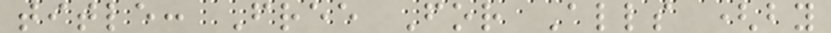title: Free For Alls (by
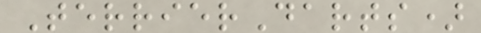TerrierDarts)
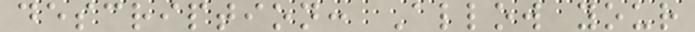description: Allow your
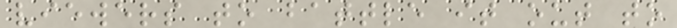viewers to battle it out to
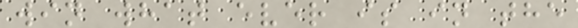win what ever is in the
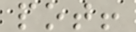pot!
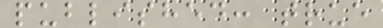published: true
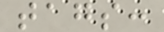tags:
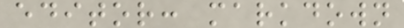editor: markdown
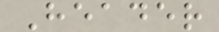Header
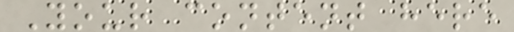Your content here
